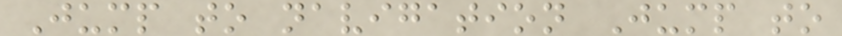Jump to navigation Jump to
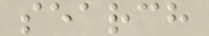search
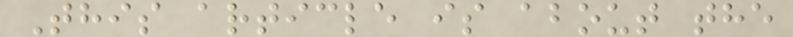This article is about the
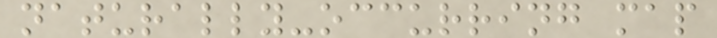naturally-occurring map
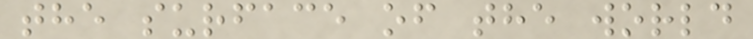the surface of the world
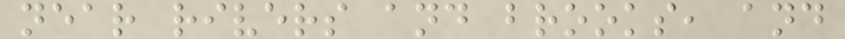near rivers and brooks, and
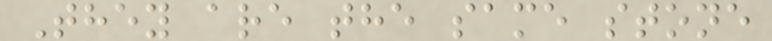They are the same stone
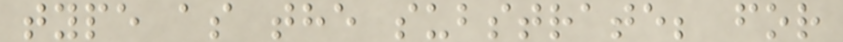type as the substrate; for
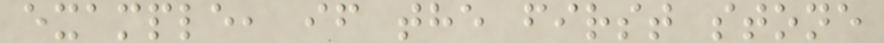example, if the first stone
